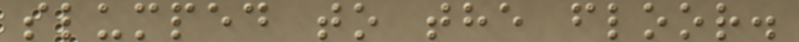slumped to the floor.
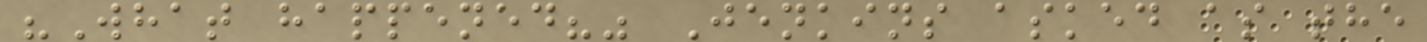"What happened?" Jenkins asked as the
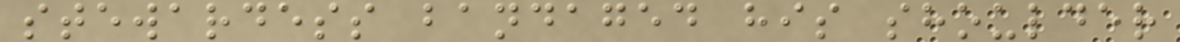stewardess bandaged his shoulder
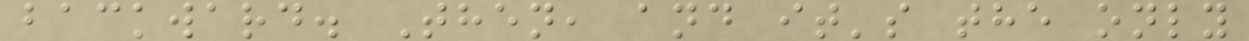backward. Then, and it's the only
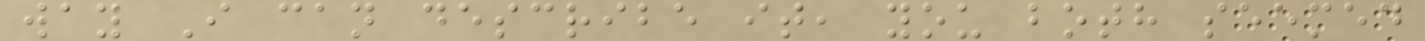way I can describe it, you both seemed
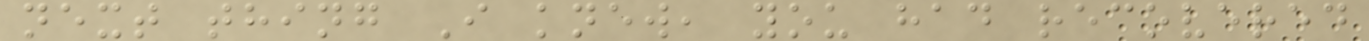next thing I knew, you had recovered
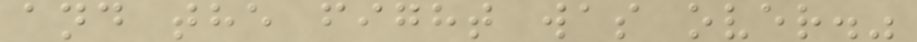and the fight was over."
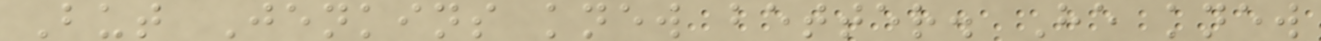But Jenkins knew better. He knew
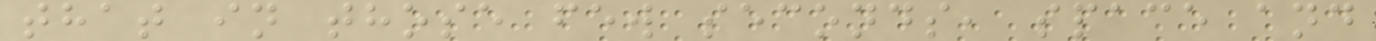that in those few seconds, space and
